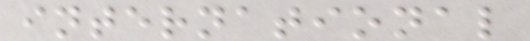international
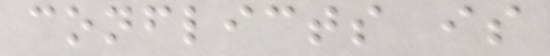conflicts is
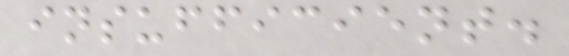insufficient.
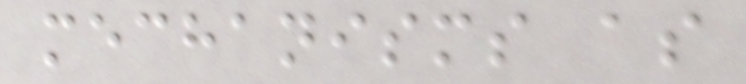mechanisms as
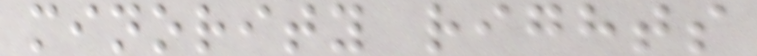minority rights
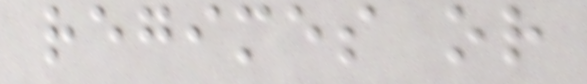regimes or
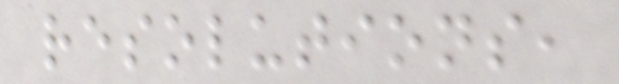resolutions,
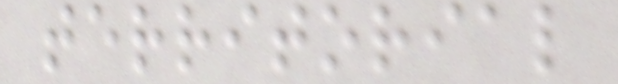territorial
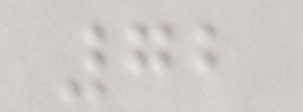72
